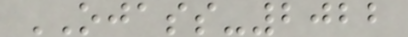OJASS-2022
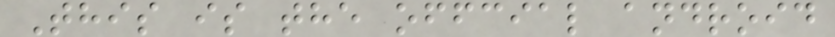This is the offcial android
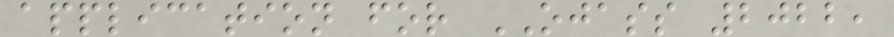application for OJASS 2022,
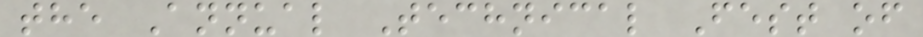the Annual Technical Fest of
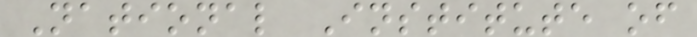National Institute of
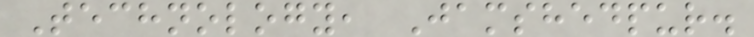Technology, Jamshedpur.
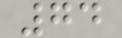74
